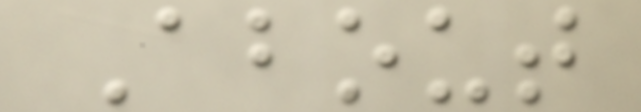About
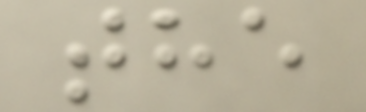the
